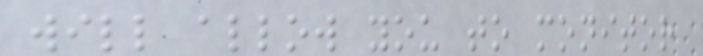will allow you to monitor
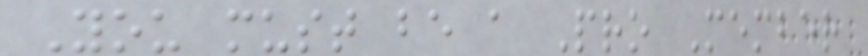You must be a Pro Member
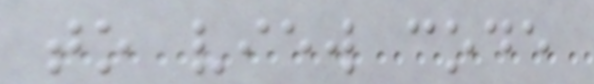to view code
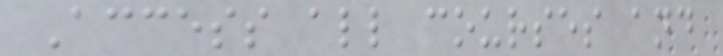Access all courses and
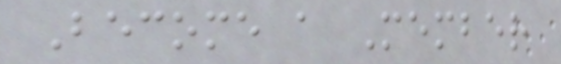Become a Member
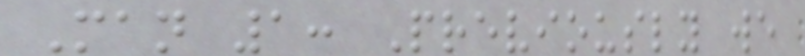Man 1: Previously we
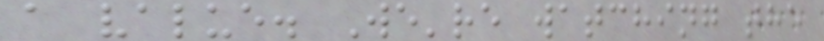a value. We're watching the
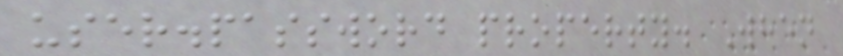user.password property. When
